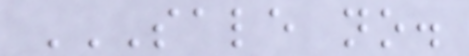SALE NO.
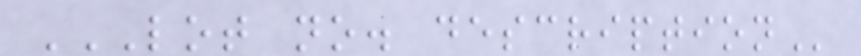LOT NO. DESCRIPTION
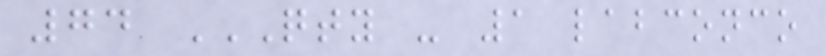74 QTY - 1 LABCONCO
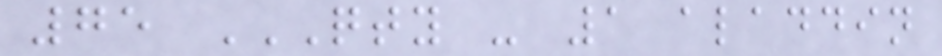75 QTY - 1 ALADDIN
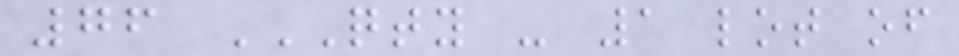76 QTY - 1 LOT OF
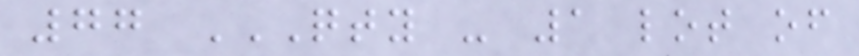77 QTY - 1 LOT OF
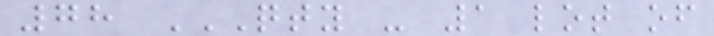78 QTY - 1 LOT OF
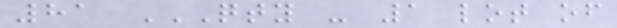81 QTY - 1 LOT OF
